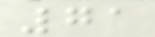71
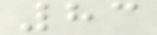83
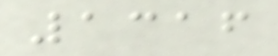1316
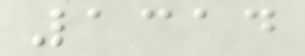1314
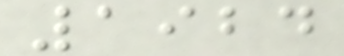1924
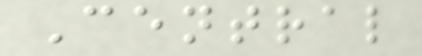Central
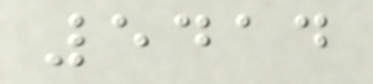5414
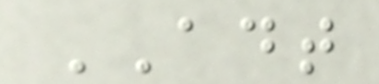ADT
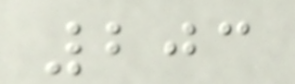203
